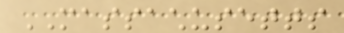MASSACHUSETTS
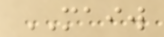MAIW
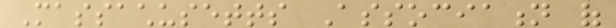Massachusetts Association of
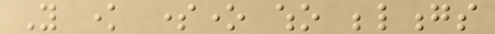You know someone who belongs
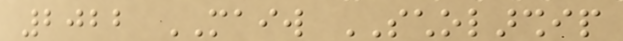2022 MAIW SCHOLARSHIP
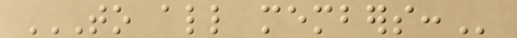TO ALL MEMBERS:
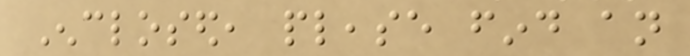Enclosed, please find an
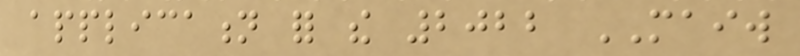application for the 2022 MAIW
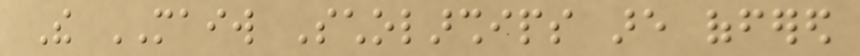The MAIW Scholarships are offered
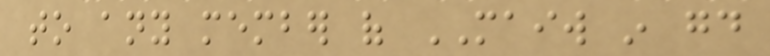to any member of MAIW in good
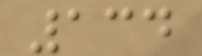134
